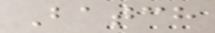Batch
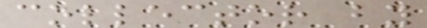collector by
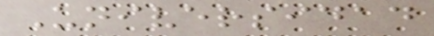Universidad
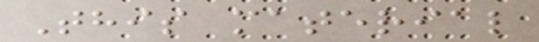This material
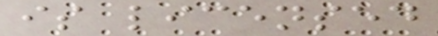is licensed
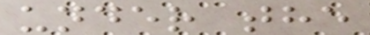under the
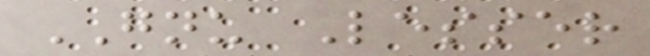GNU Lesser
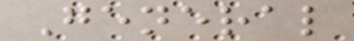General
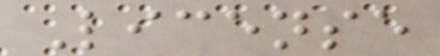License
